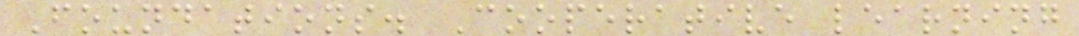Foundations. Cooperative learning
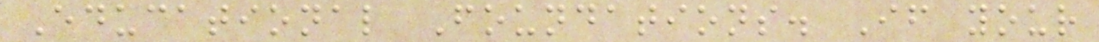Educational Foundations. If your
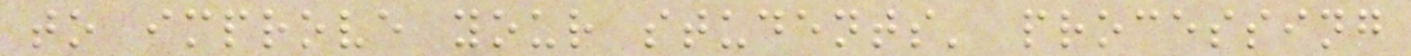to improve your students' processing
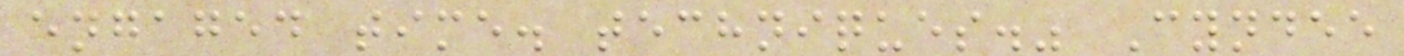engaged time. techniques." Cyndee
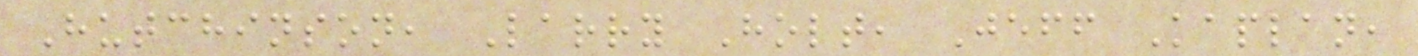Hutchinson, Larry Holt, Jeff Kaplan,
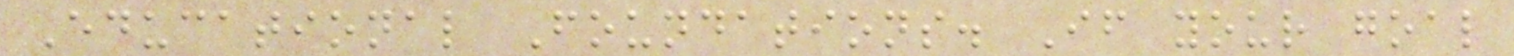Educational Foundations. If your goal
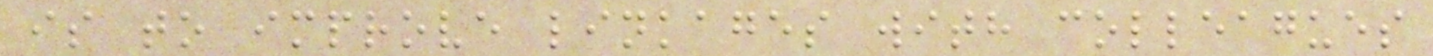is to improve linkages with colleagues
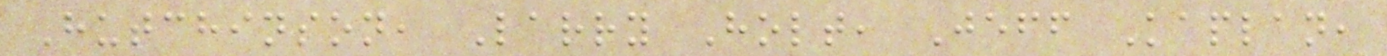Hutchinson, Larry Holt, Jeff Kaplan,
